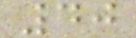40
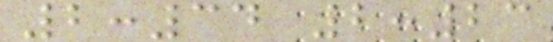2:34 2:23
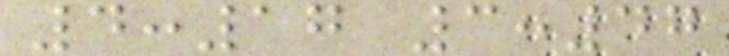4:17 3:47
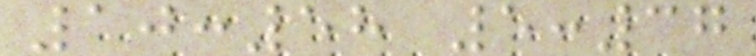10:58 5:37
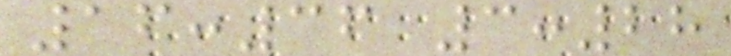16:36 3:28
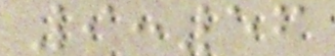9:56
